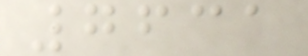7631
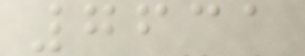7631
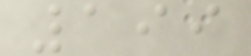199
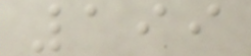199
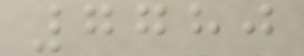7780
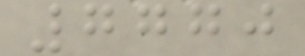7770
